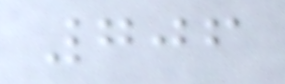706
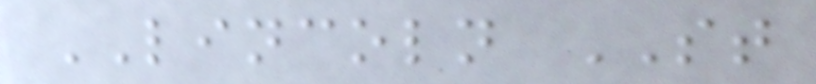LINCOLN ST
